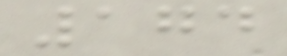174
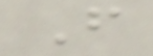F
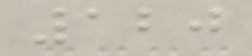120
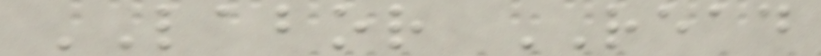LABOR READ
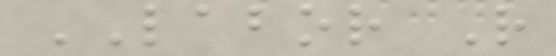LABOR R
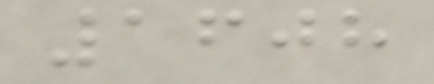1608
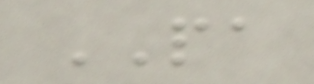PA
